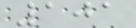101
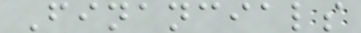Financials
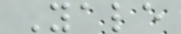Yale
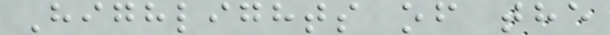Highlights of the
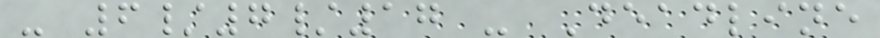- 6/7/17 - Deadline
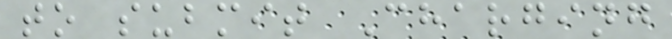to submit Charging
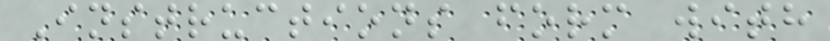Instructions form with
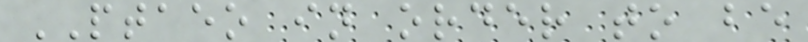PTAEO in order to be
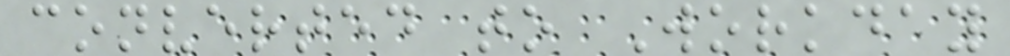converted to Workday
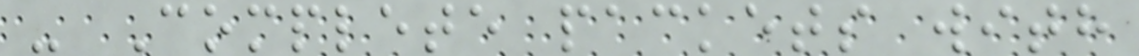- Complete packets with
